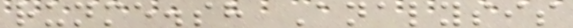runme.sh Analysis
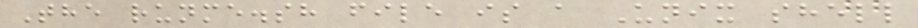The runme.sh file is a Unix shell
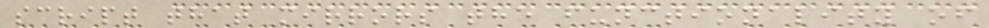script that mirrors the functionality of
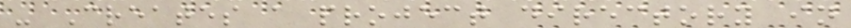- Creates a project directory in
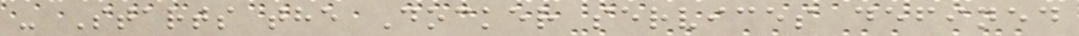- Starts the Docker services defined
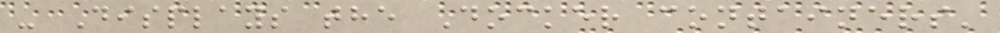- Displays the Docker containers'
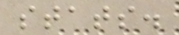stats.
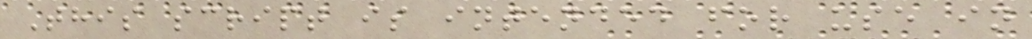This script is intended for use in
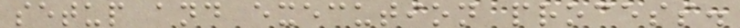setup and execution process.
